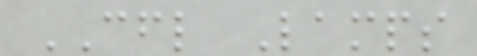CFL Lamps
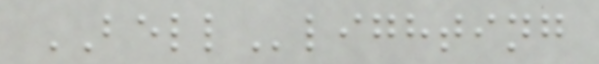BELLlighting
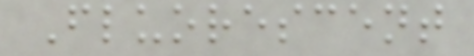Fluorescent
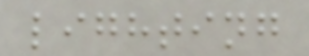lighting
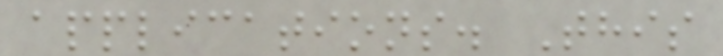applications. This
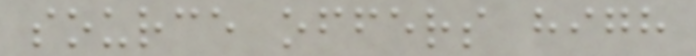source offers high
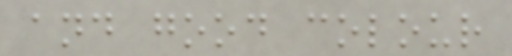and good colour
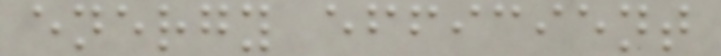energy efficient
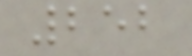252
